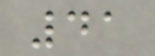41
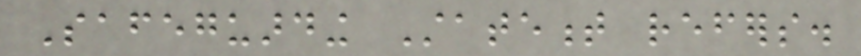Safeguarding Statement refers.
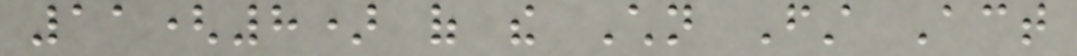11(8) of the Children First Act
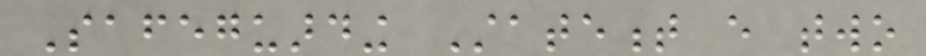Safeguarding Statement every two
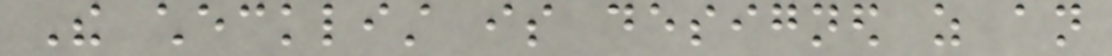The checklist is designed as an
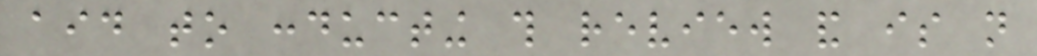aid to conducting this review and is not
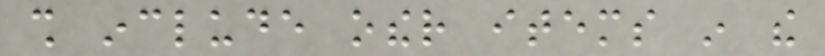shall include other items in the
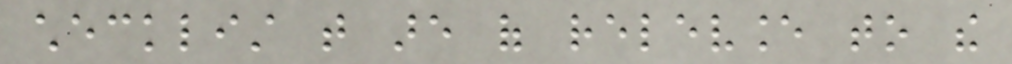checklist that are of relevance to the
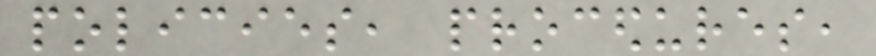policies, procedures,
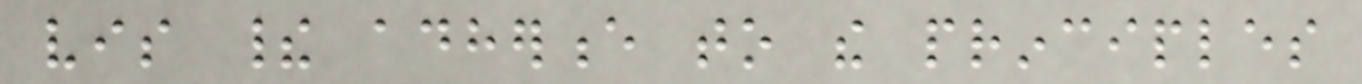vis their adherence to the principles
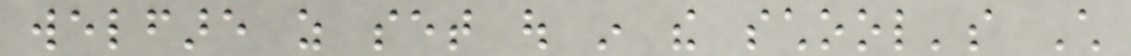welfare as set out in the school's Child
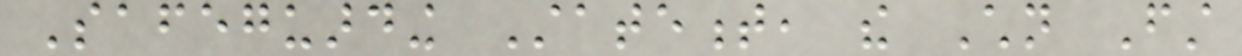Safeguarding Statement, the Children First
